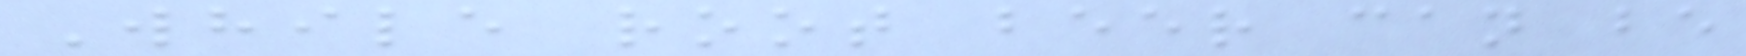While root beer can be
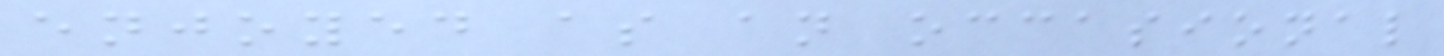enjoyed as an occasional
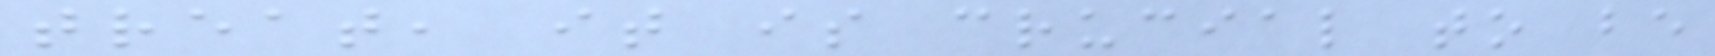treat, it is crucial to be
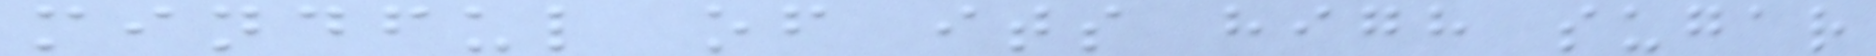mindful of its high sugar
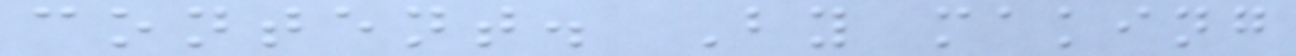content. By making
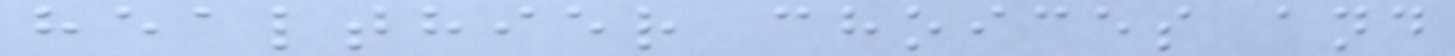healthier choices and
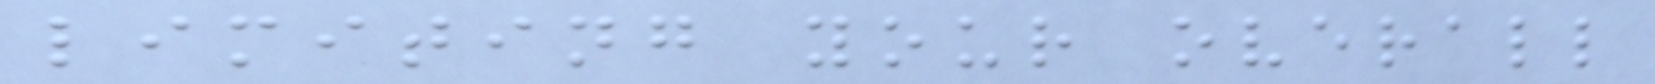limiting your overall
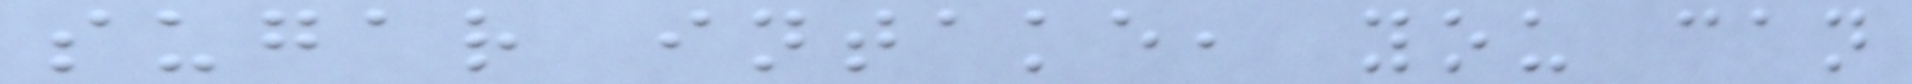sugar intake, you can
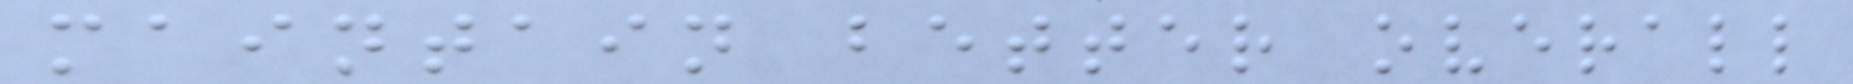maintain better overall
